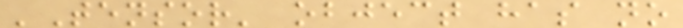'Tensor' object has no
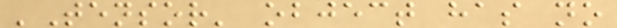'Tensor' object has no
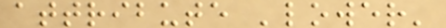attribute 'lower'
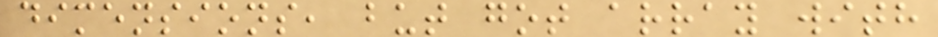dimensions, but got array with
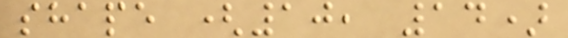shape (10, 14)
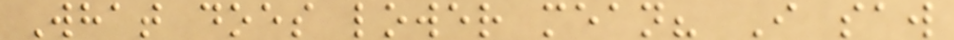What does lower mean? I saw
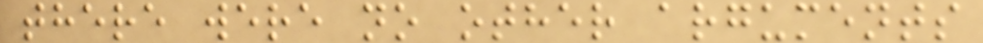there were no other arguments
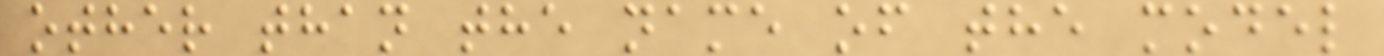other than the name of the model
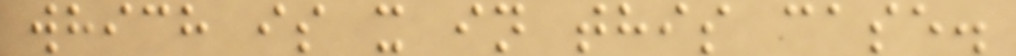which is x in this case.
